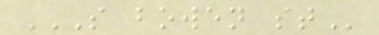S BOWEN ST
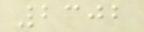2302
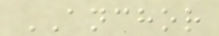ANCHOR
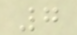7
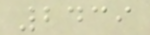2439
